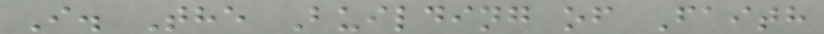I. The Building of Faith
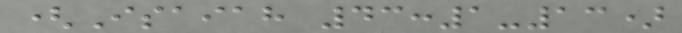(Isaiah 43:1-13)
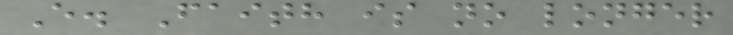E. Faith is no longer
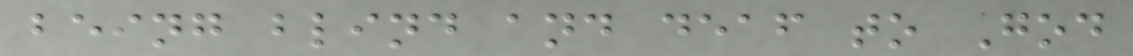being blind and deaf to God
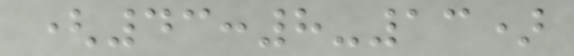(43:8-13)
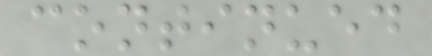continued
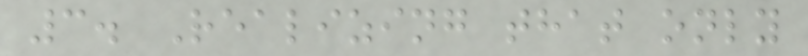3. Realizing that only
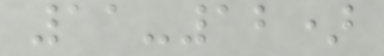11-12)
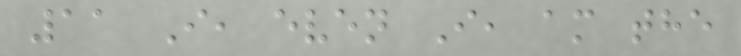11 I, even I, am the
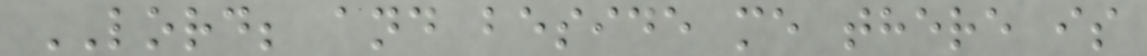LORD; and beside me there is
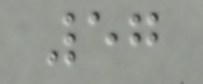57
